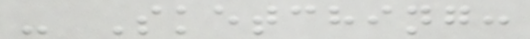- Sketching:
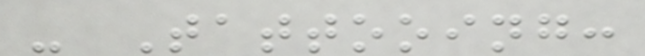- Tattooing:
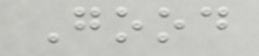Good
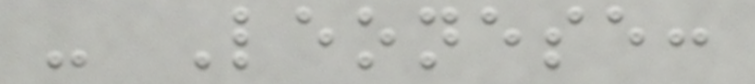- Leonese:
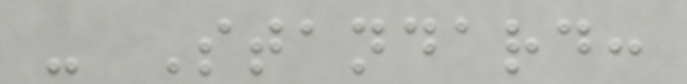- Standard:
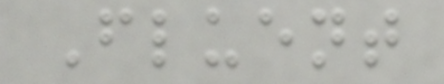Fluent
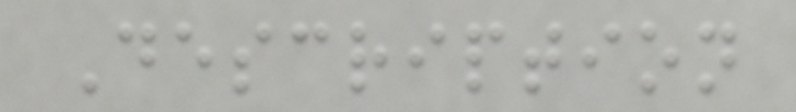Description
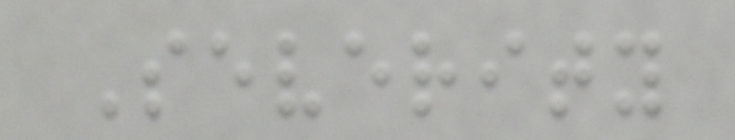Severity
